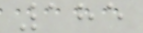185
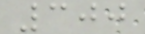300
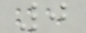0
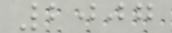2007
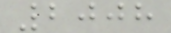2008
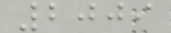2009
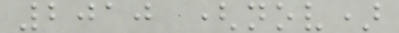2010 (nov)
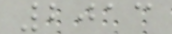2013
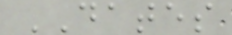DATES
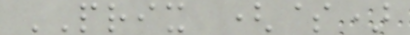PRIX ($)
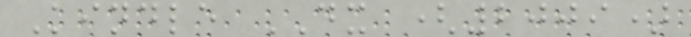Kindle DX (2009)
